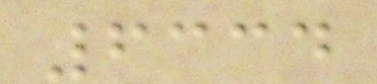6334
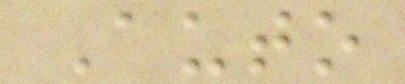Auto
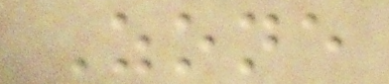Zone
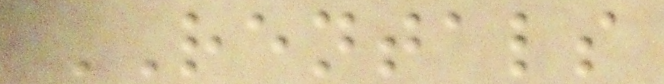RENTALS
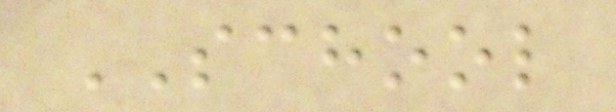SCHOOL
